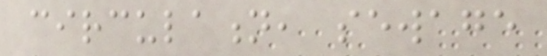circulation, sewage
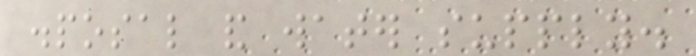disposal and water supply.
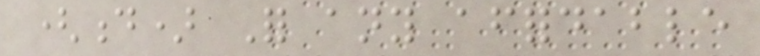(d) For any affordable
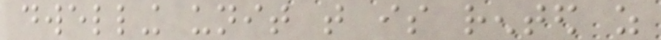dwelling unit that is rented as
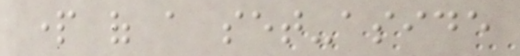part of a set-aside
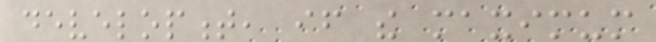development, if the maximum
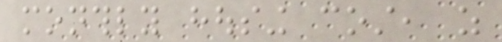monthly housing cost, as
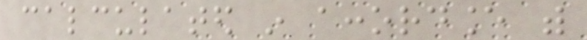calculated in accordance with
